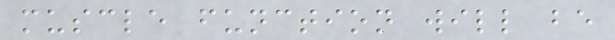muscle function will be
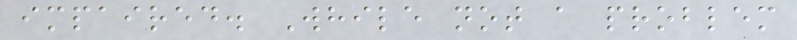impaired. While not a problem
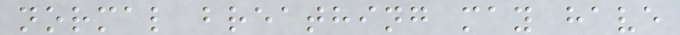normal breathing may have
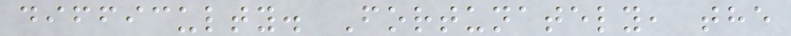difficulty. Fortunately, the
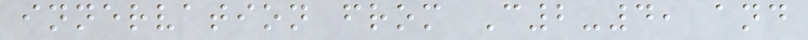innervation from C2-4, and
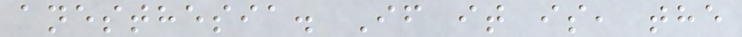anesthesia. If it is, the
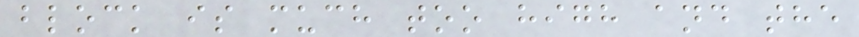block is much too high and the
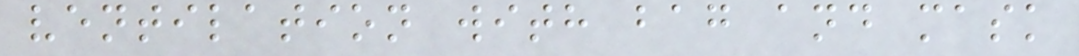ventilation with bag and mask
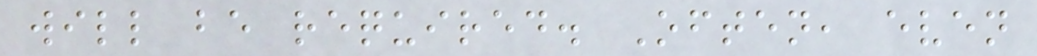will be required. Often, even
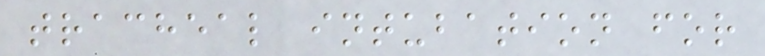tracheal intubation for
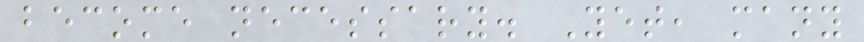become necessary. Yet, many
